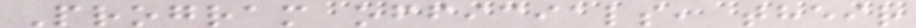Program officials, their
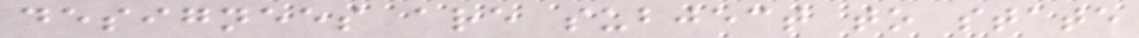designees are subject to state
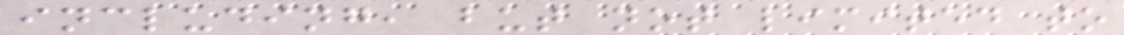including, but not limited to
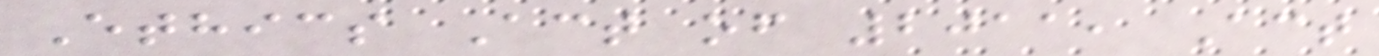Ethics Act of 2011, Act
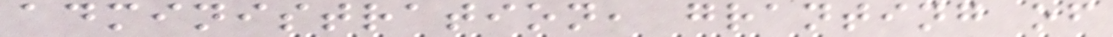administration, granting of
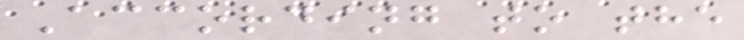According to the
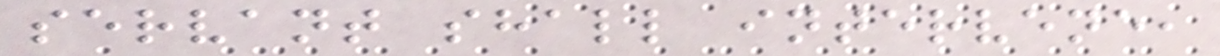servant shall intervene,
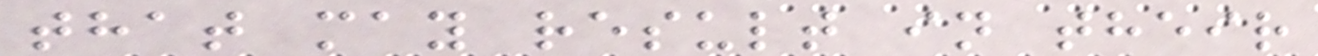that may result in their
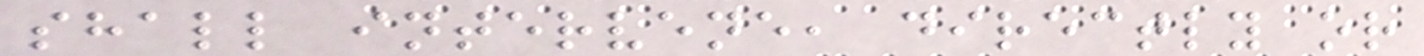shall intervene, directly or
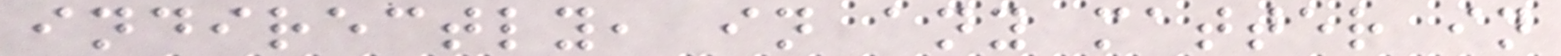indirectly, in any matter in
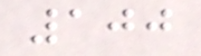100
